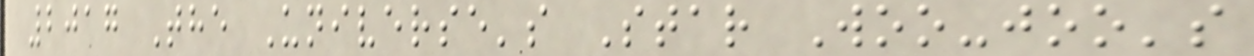2017 The Universe's Star Woo-joo's
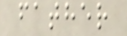father
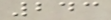243
